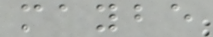maybe
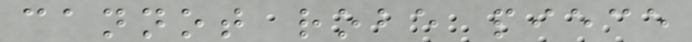cannot robe piece
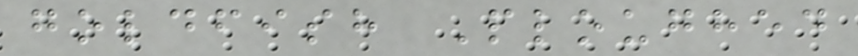goldfish Ploughed
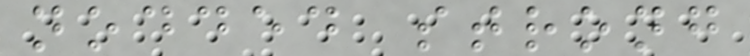nodded strong
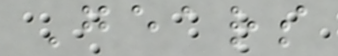Gears
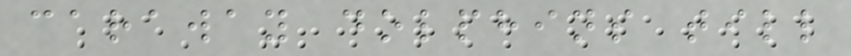caraway dolphins till
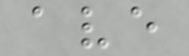ave
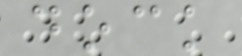dock
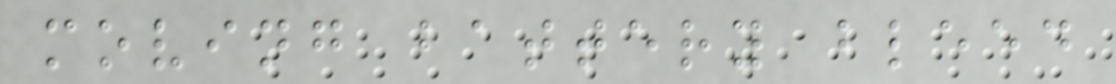moving battery bleed
